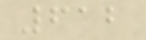612
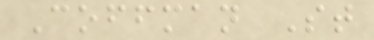Coffman St
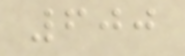600
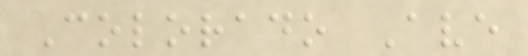Colorado Ave
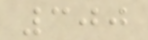300
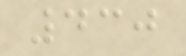430
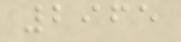2965
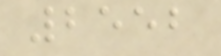2552
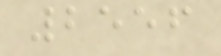2556
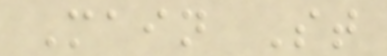Main St
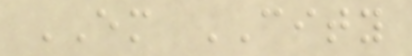EM CITY
